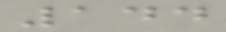144
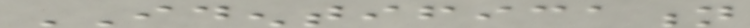IDENTIFICATION
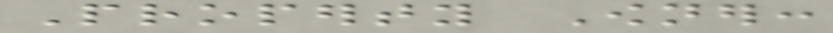Property Owner:
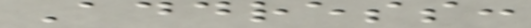Address:
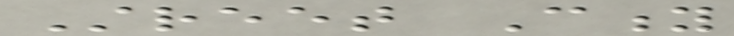Street City
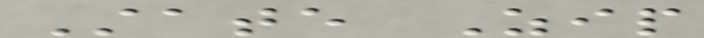State Zip
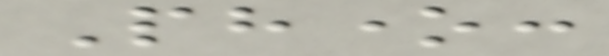Phone:
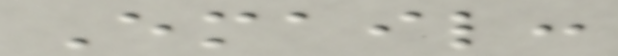Email:
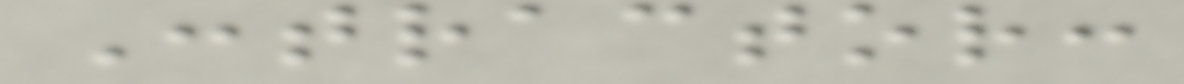Contractor:
